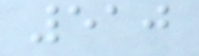510
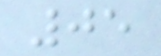05
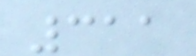311
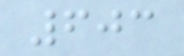603
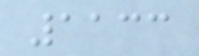1133
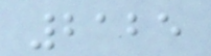2125
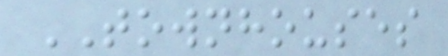TOWNHOUSES
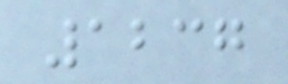1237
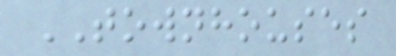TOWNHOUSES
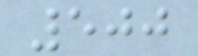500
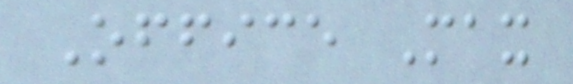Office Max
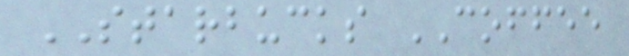STARBUCKS COFFEE
